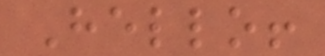Hello!
